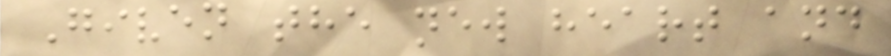Given the new heart and
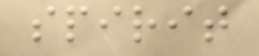spirit
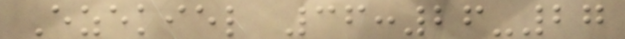Ezekiel 36:26-27
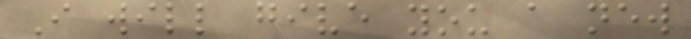I will give you a new
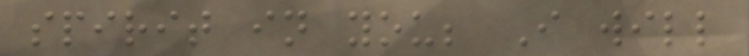spirit in you; I will
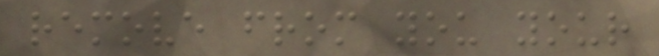remove from you your
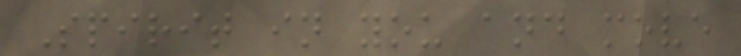Spirit in you and move
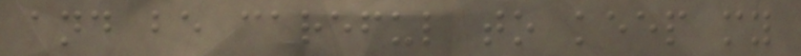and be careful to keep my
